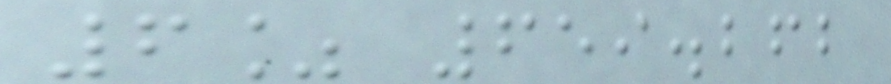6% 659.262
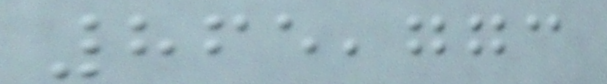865,773
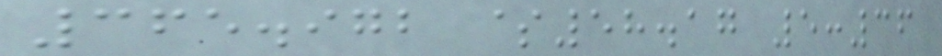365.972 $58.17 5:36
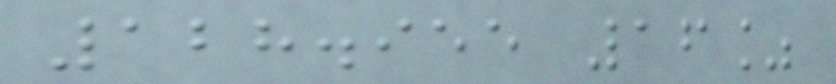128.955 16%
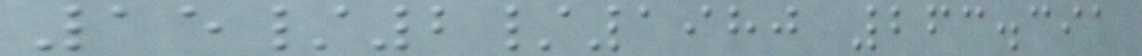15/2/1980 263.391
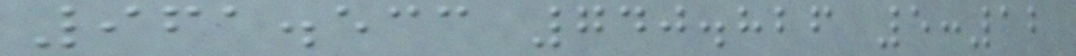961.533 740.826 5:12
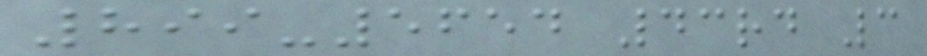899-5654 43rd 3
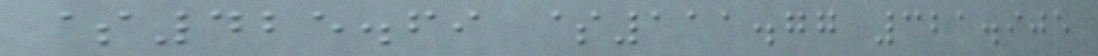$425.69 $111.77 321.905
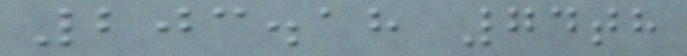203.18 74th
